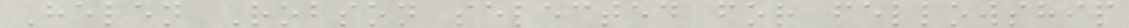Helen Robson selected for fellowship
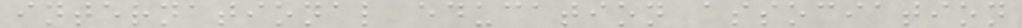international education association
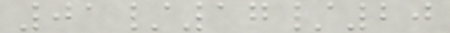01/17/20
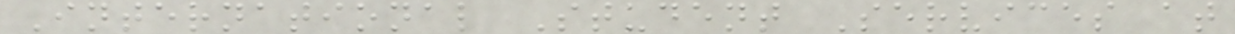International Student Services at
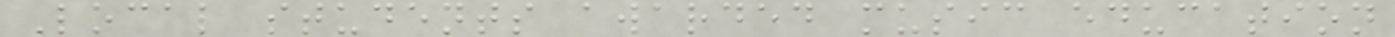Local students awarded music education
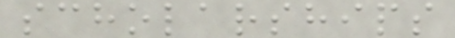scholarships
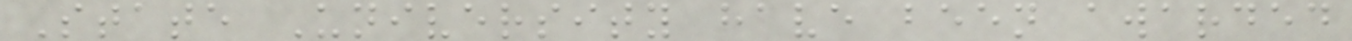State University have been awarded
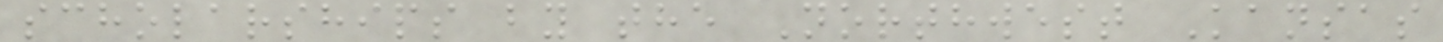scholarships by the Northwest Kansas
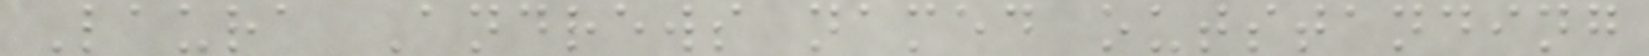Laura Andrews named outstanding
